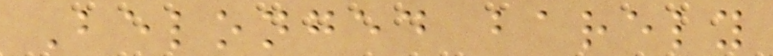Belonged barely
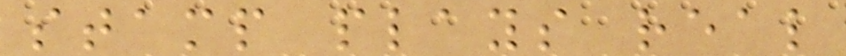stamp plays real
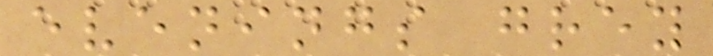evenings grey
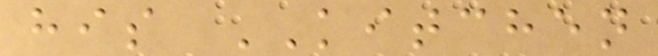his KITCHEN
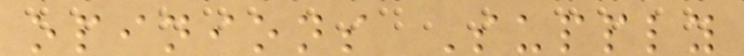opinions Supply
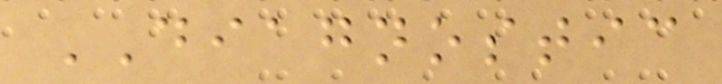DIAGNOSTIC
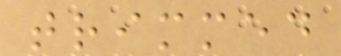trimmed
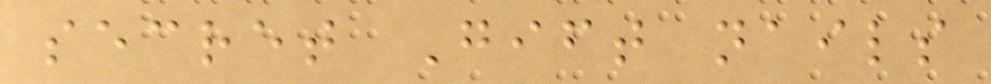secret Gift nails
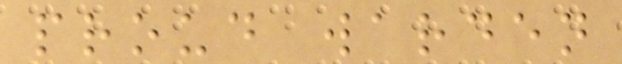proud warden
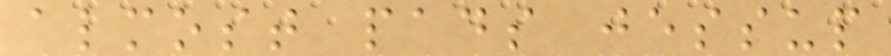almost pads jessup
